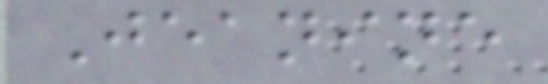Jeanine
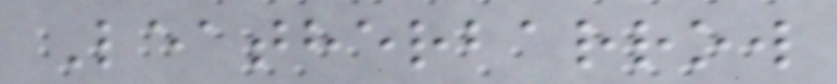Leatherbarrow
